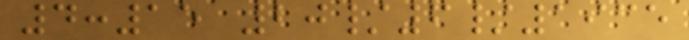4:15 20/6/1935
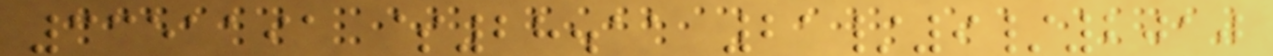3351191 $28.11 21/9/2010
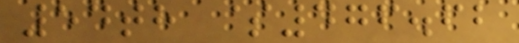54th $476.62
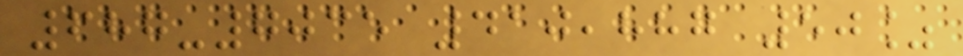687-7035 410,887 50%
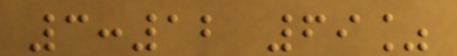3:12 69%
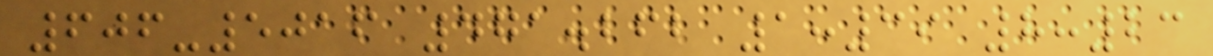606-5016 471.262 1:39 8:23
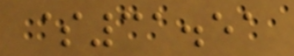$31.51
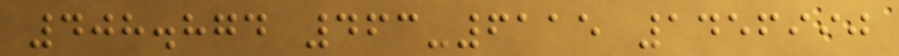408.874 463-6115 1456990
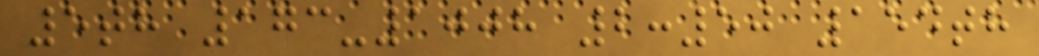5th 173-1008 2:50 154th
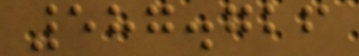587.726
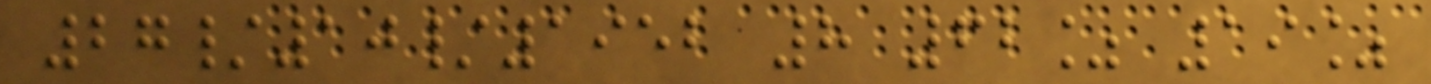27/10/1952 8 62% 19%
